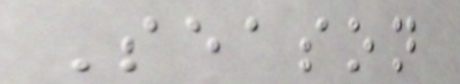Season
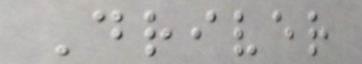Driver
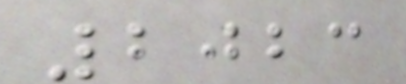2023
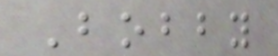Bobby
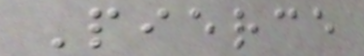Pierce
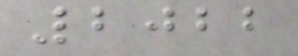2022
